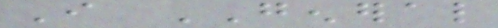I GENERAL
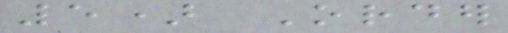5) Order
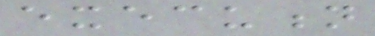execution
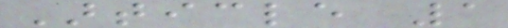Article 1
